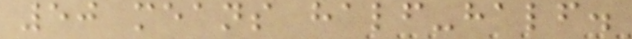50 means half-half.
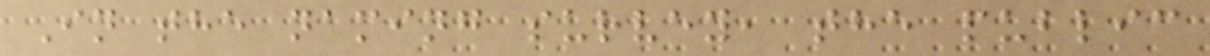In the naming survey, the public
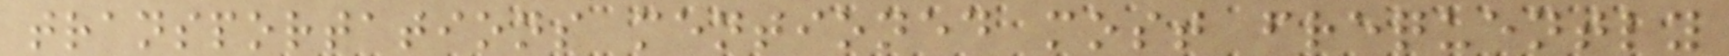transportations mentioned most frequently
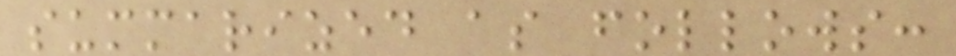summarized as follows:
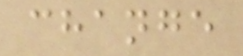change
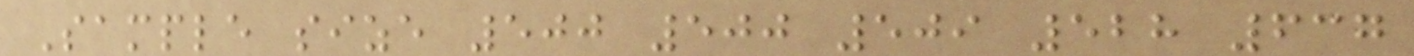Sample size 500 500 509 528 637
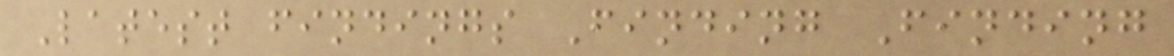Latest findings Finding Finding
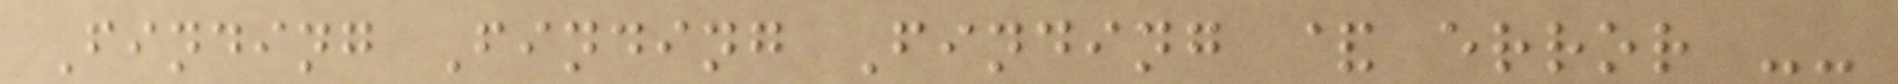Finding Finding Finding & error --
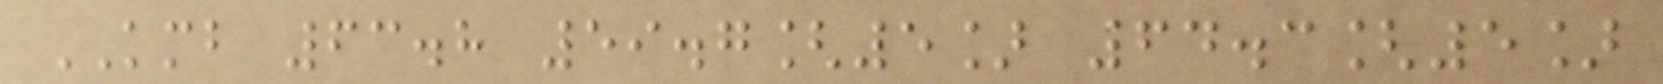KMB 63.8 59.7[5] 64.3[5]
